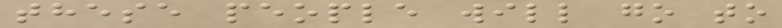these people will go to
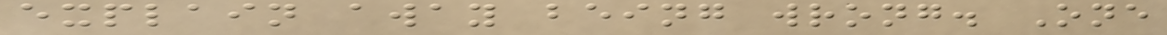explain away being wrong. One
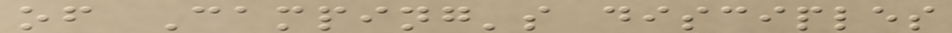of Camping's disciples
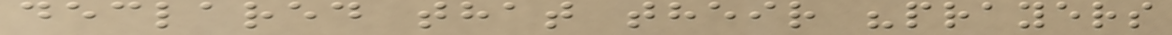declared that their "prayers
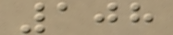108
